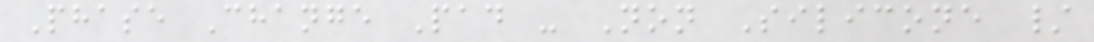Phase Change Pad - Non Silicone /
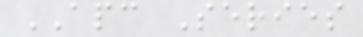APC Series
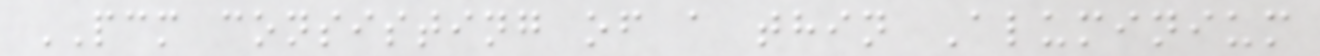PCM consisting of a thin Aluminium
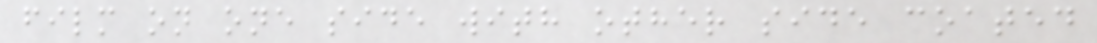film on one side with other side coated
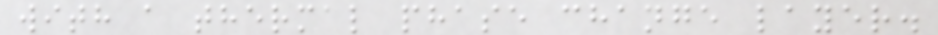with a thermal phase change layer.
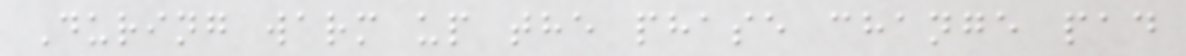During warm up the phase change pad
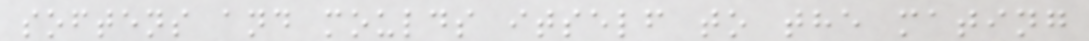softens and moulds itself to the mating
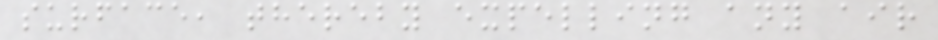surface, thereby expelling any air
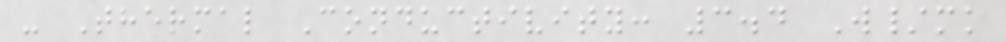- Thermal Conductivity: 3.4 W/mk
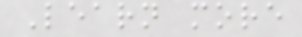Learn more
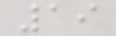19
